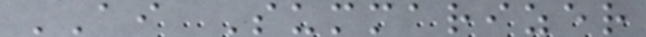AI Summarizer
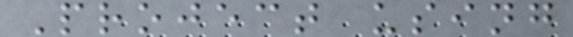Project using
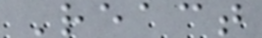React
